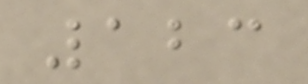123
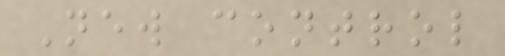New control
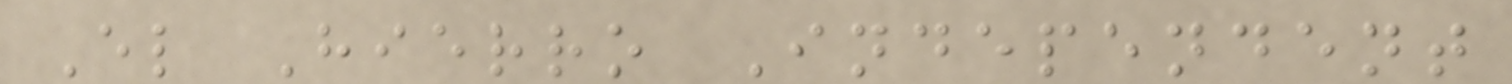El Hierro Independent
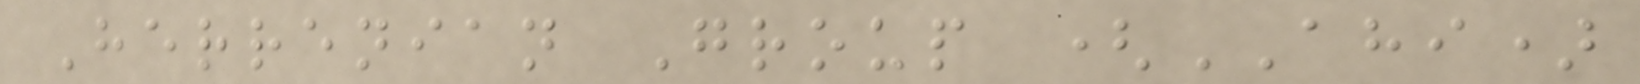Herrenian Group (AHI)
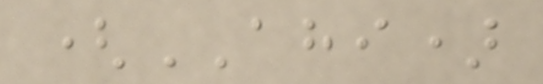(AHI)
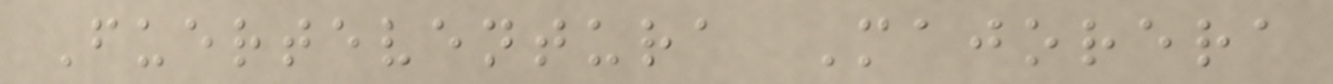Fuerteventura Majorera
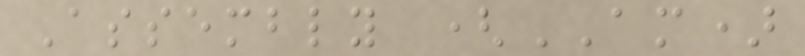Assembly (AM)
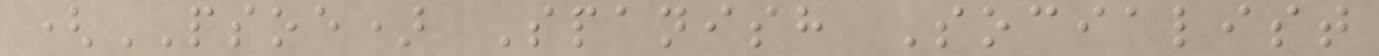(PSOE) Spanish Socialist
